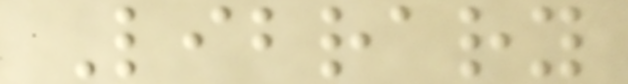Library
